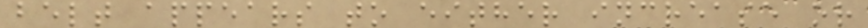belt appears to either increase or
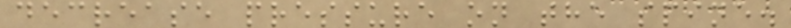decrease pressure on the spine.
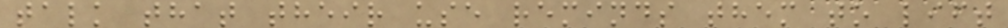talk that their use reminds them to lift
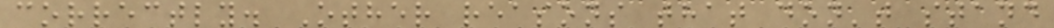correctly. Other reasons that don't stand
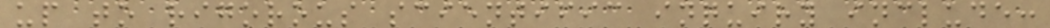up to rigorous scientific inquiry include:
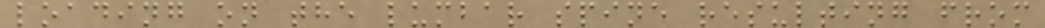loading on the lumbar spine resulting from
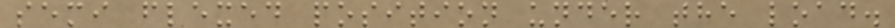semi flexed position under the load.
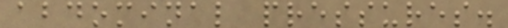abdominal pressures.
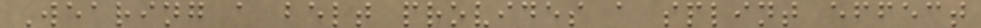Wearing a belt provides a splint effect
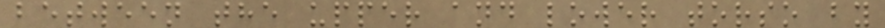between the upper and lower torso by
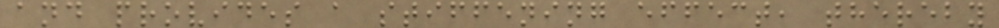and provides a stiffening effect, thereby
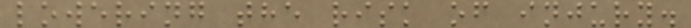lowering the risk of injury.
